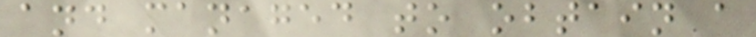and managed to obtain a
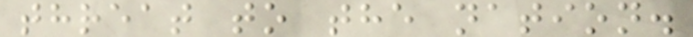threat to the nation.
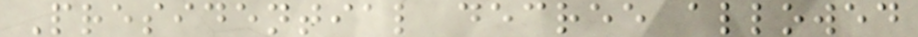Presidential decree allowed
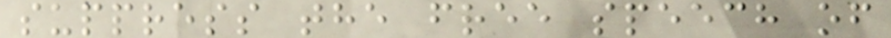suppress the free speech of
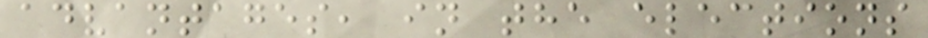advantages, in the elections
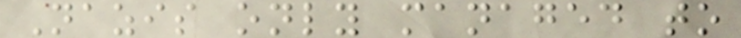Nazis only managed to
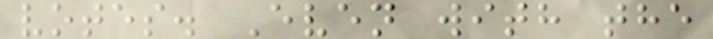votes. Even with the
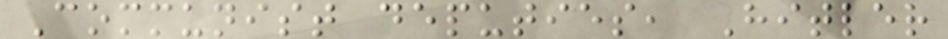Communist deputies, Hitler
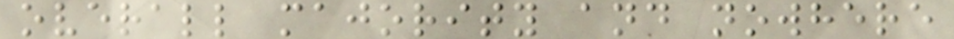overall majority and nowhere
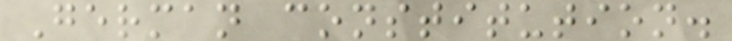German constitution.
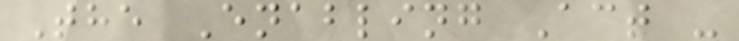The Enabling Act -
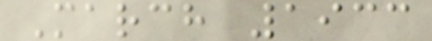March 1933
